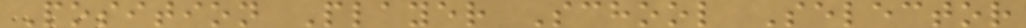Position Player School Selector
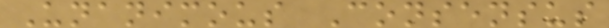Unanimous Consensus
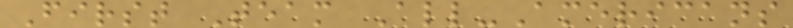First Team All-Americans
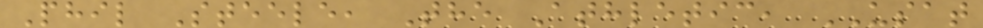Phil Steele, The Athletic, USAT
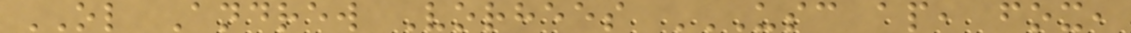OL Andrew Vorhees USC AP, FOX,
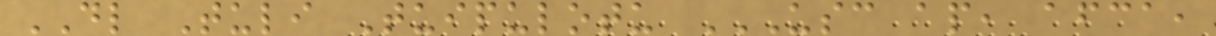DL Tuli Tuipulotu USC AP, AFCA,
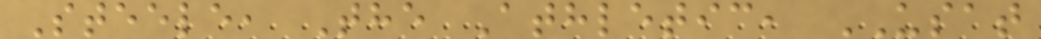Steele, The Athletic, USAT
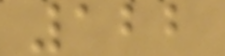122
